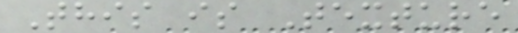This is Texture
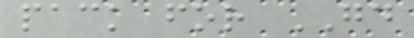pack for GD
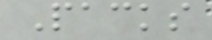Packs
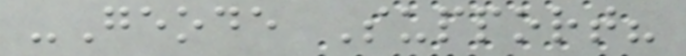-Geode Support?
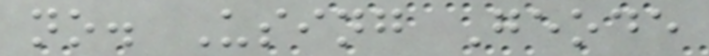no. Using Geode
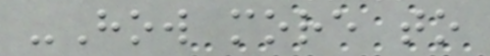-How more to
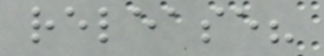release?
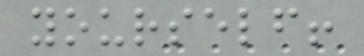yourself!
